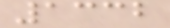1332
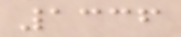1336
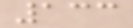133
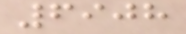6908
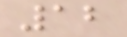12
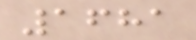1681
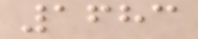1683
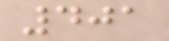401
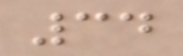34
